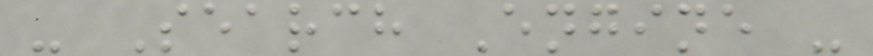- Search Engine -
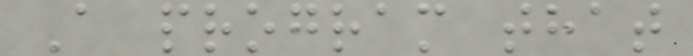A program that
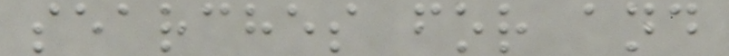searches for and
